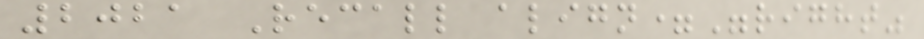2021 Recall align="right"
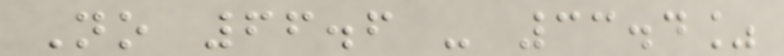No 66.6 - 33.4%
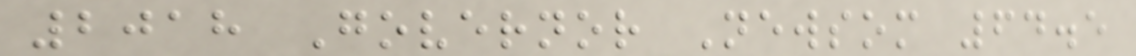2018 Governor Newsom 64.5
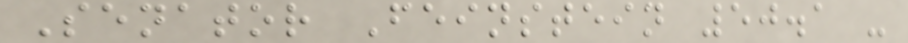Senator Feinstein 50.1 -
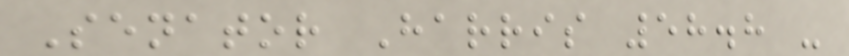Senator Harris 58.8 -
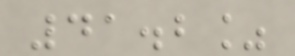41.2%
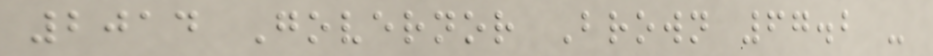2014 Governor Brown 67.2 -
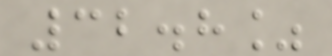32.8%
